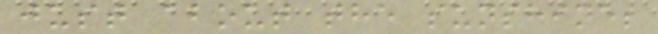just about the sunshine;
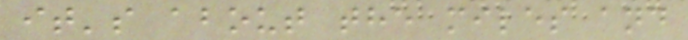it's about the miles and
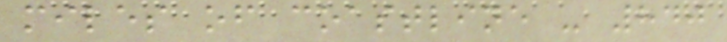miles of coastline - 840
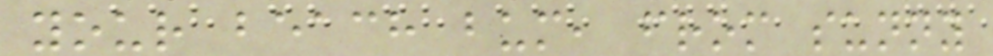your beach bum, from sunny
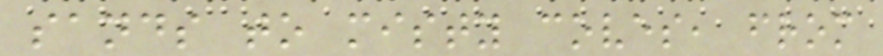sands to misty coves, from
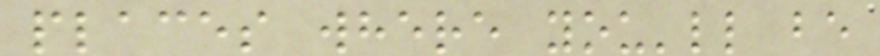places where you'll be
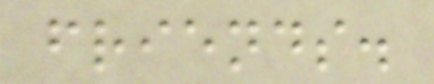friends.
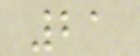21
